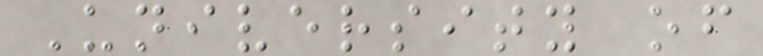University of
